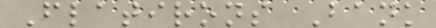Flatirons Bank
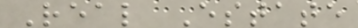Real Estate
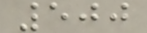500
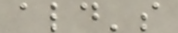ald's
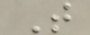T
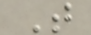T
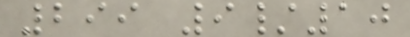299 9/10
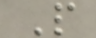P
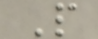P
